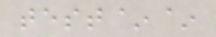test~~
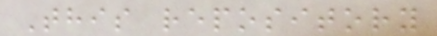This repository
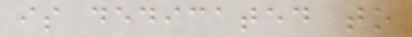is dedicated to
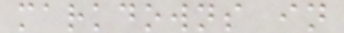markdowns in
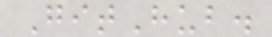GitHub.
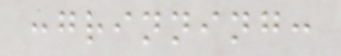:grinning:
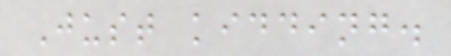Just kidding.
